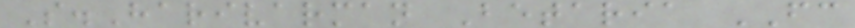S.Harivarman Betaria FC
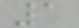1
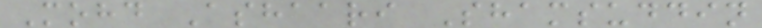Mohd Ashaari Shamsuddin
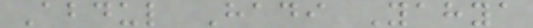Abdul Hadi Yahya
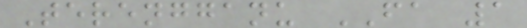Terengganu FA 1
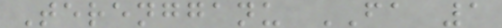Terengganu FA 1
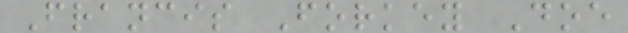Francis Forkey Doe
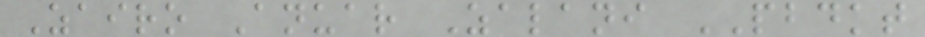Zairo Anuar Zalani PBDKT
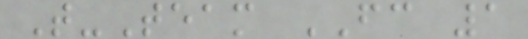T-Team FC 1
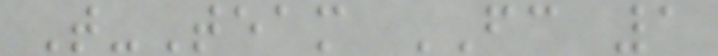T-Team FC 1
